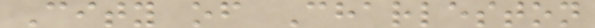City of Charleston
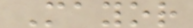Mayor
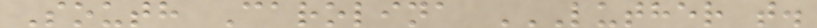South Carolina LUTHER T.
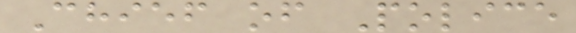Chief of Police
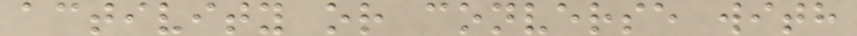activity or converse with
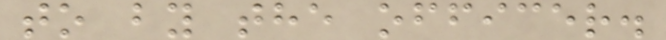to by the officer.
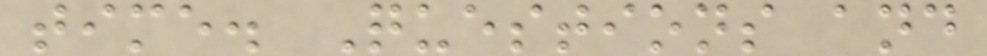time. Questions and
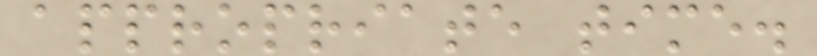appropriate time.
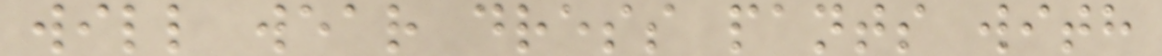will wear dress pants with
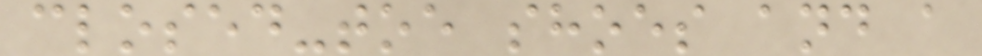closed-toe shoes and a
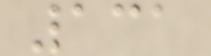131
